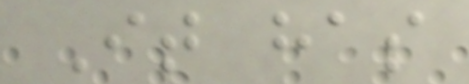It has
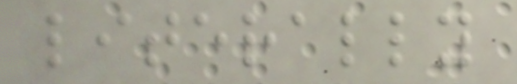literally
